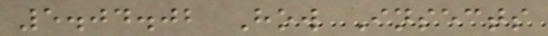5.04.02 How Insects
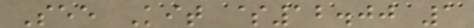See Kit $12.00 1
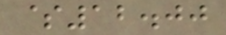$12.00
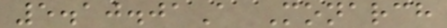5.10.01A Monarch
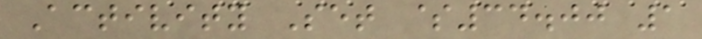Activity Set $34.00 1
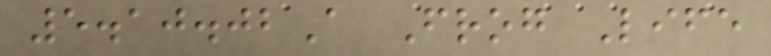5.10.02A Frog Life
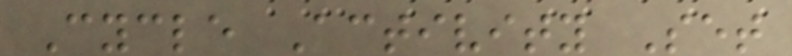Cycle Activity Set
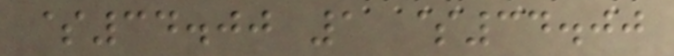$34.00 1 $34.00
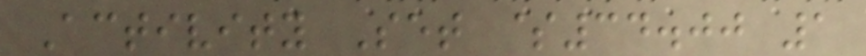Activity Set $34.00 1
